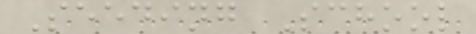Seeding School
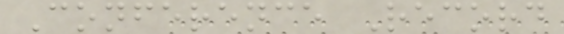Conference Record
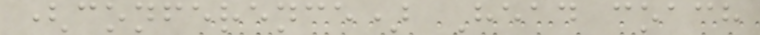(conference) Head coach
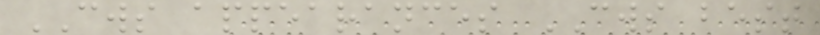CWS appearances CWS best
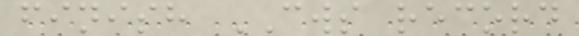finish CWS record
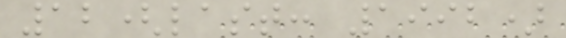12(last: 1992)
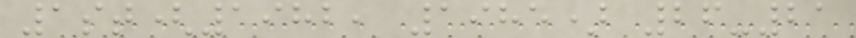1st(1982, 1985) 26-21
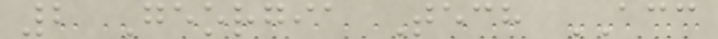2 Georgia Tech ACC
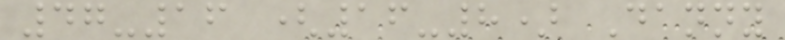47-16 (16-8) Danny
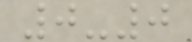0-0
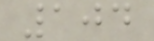104
